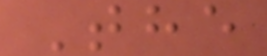The
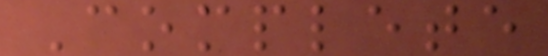Complete
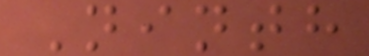Ninth
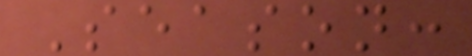Season:
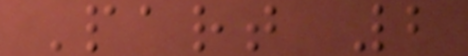Part 2
